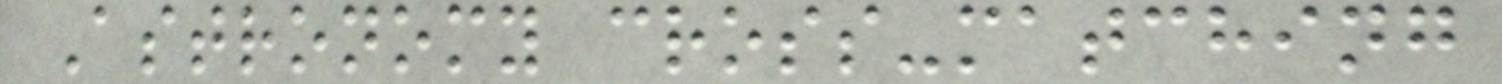Astronomy cross-matching
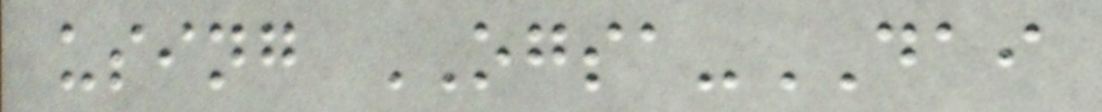using OGSA-DAI
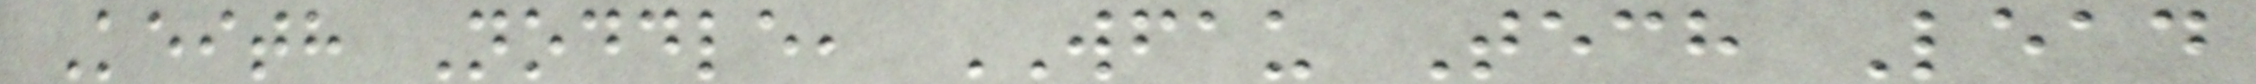Keith Noddle, WFAU Tech Lead
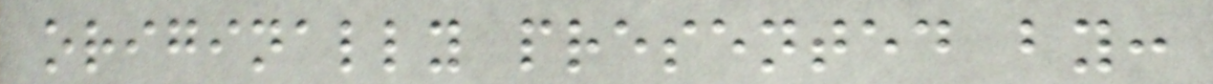originally presented by:
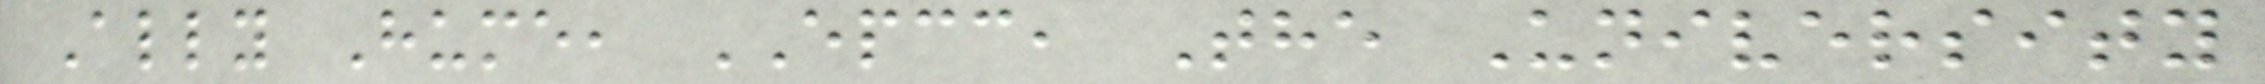Ally Hume, EPCC, The University
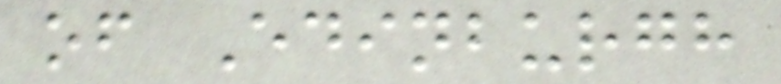of Edinburgh
